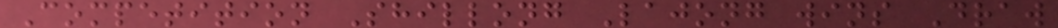Competition Shillong Lajong wins Draw
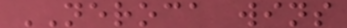NEROCA wins
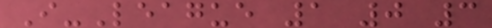I-League 1 0 3
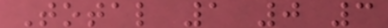Total 1 0 3
